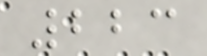223
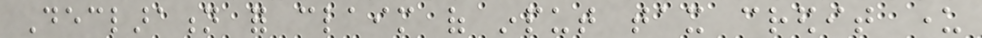Declaration for claim of input tax credit under
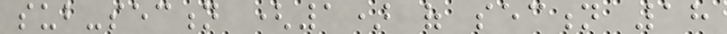sub-section (1) of section 18
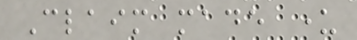Claim made under
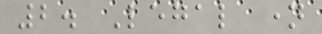2. Legal name
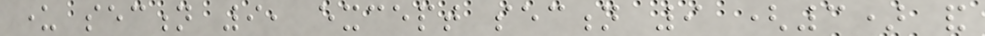under section 9, except section 9 (3) and
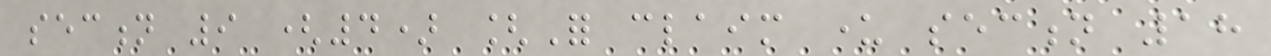section 9 (4) [For claim under section 18
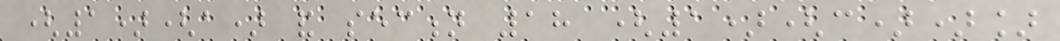(1)(a) and section 18 (1)(c))]
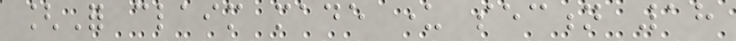[For claim made under section 18
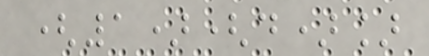(1)(d)]
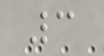3
